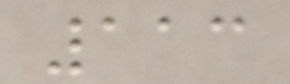113
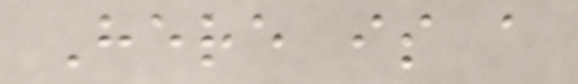Here is a
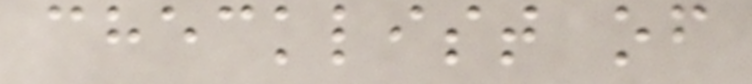checklist of
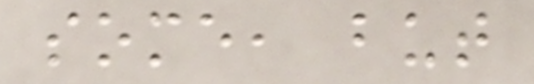some, but
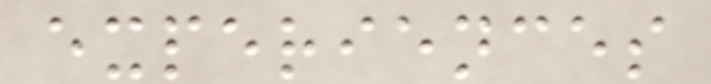experiences
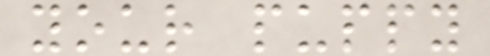your puppy
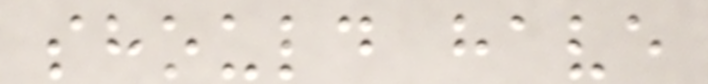should have
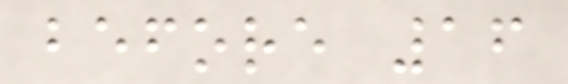before 16
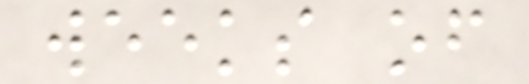weeks of
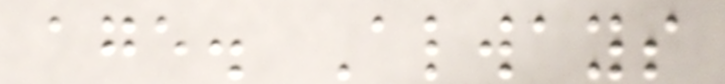age. Always
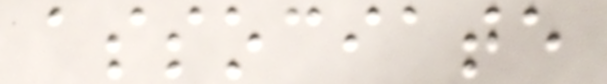associate
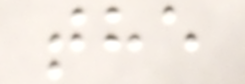the
